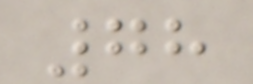78
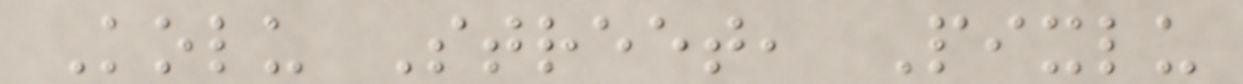Kolu Street, Pixlu
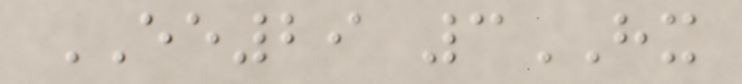EE29 3HX
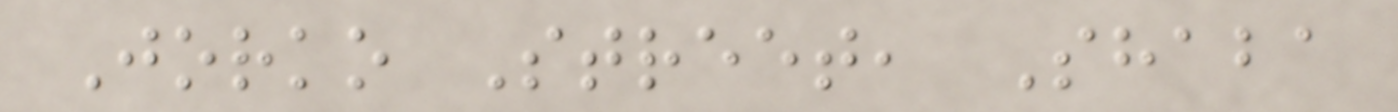Jorko Street, Shaba
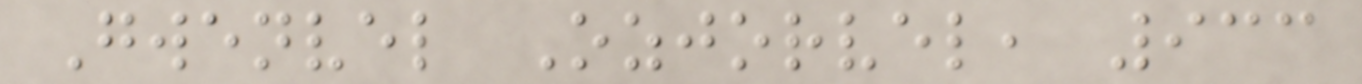Gwenvel Ozjorvel, 933
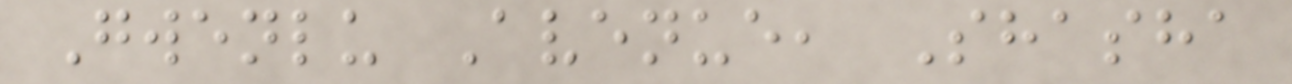Gwenlu Avenue, Shasha
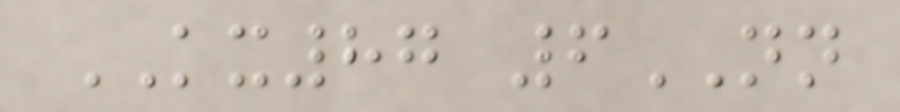KX87 6NN
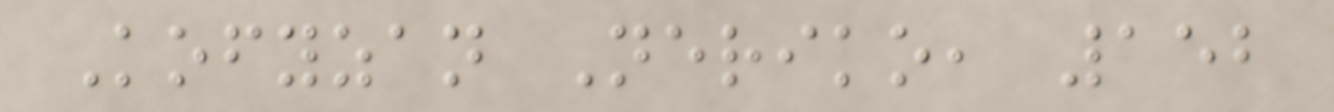Kofyzan Neriko, 152
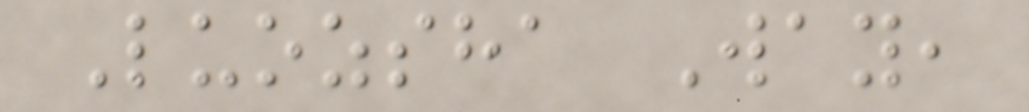Luozsha Way,
